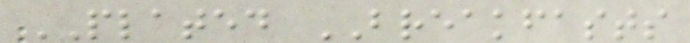PLATED BREAKFASTS
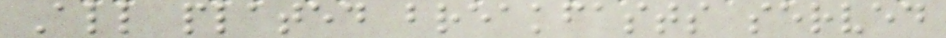All plated breakfasts served
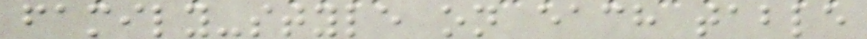family-style on each table
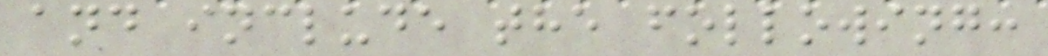and include the following:
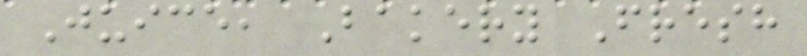Juice, Bakery Fresh
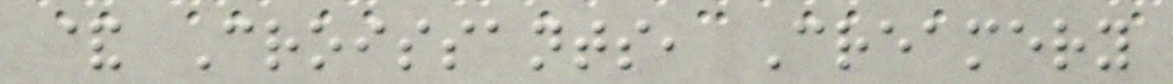& Croissants, Creamery
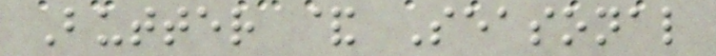Butter & Seasonal
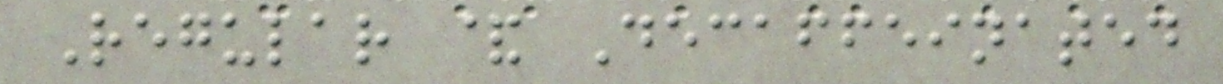Regular & Decaffeinated
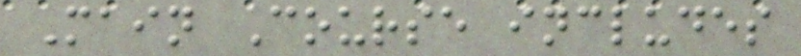Main Course includes
